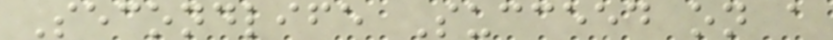Secondlife Succeed on a
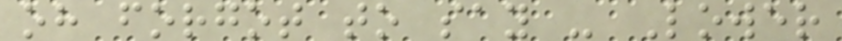oh forgot to say - Lower
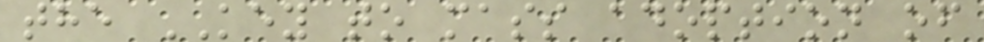the KEY to mass adoption of
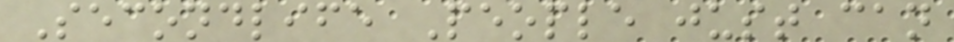Secondlife People just can
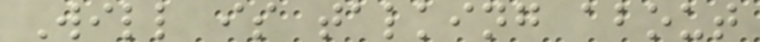Will is talking about
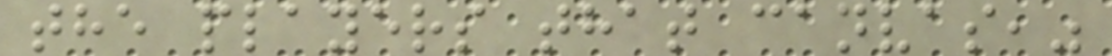the players that canvas,"
